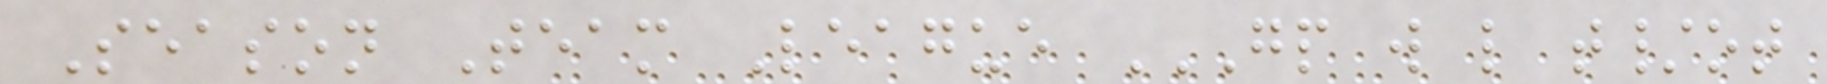Season Team League GP W L T/OT
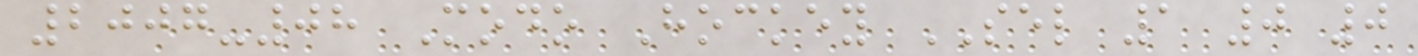2007-08 Modo Hockey SEL 1 0 0
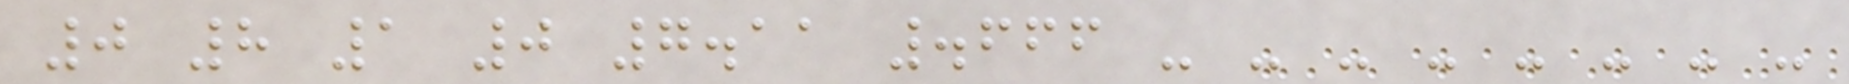0 8 1 0 7.11 .666 - - - - - - - -
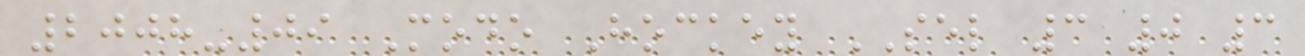2008-09 Modo Hockey SEL 3 0 3
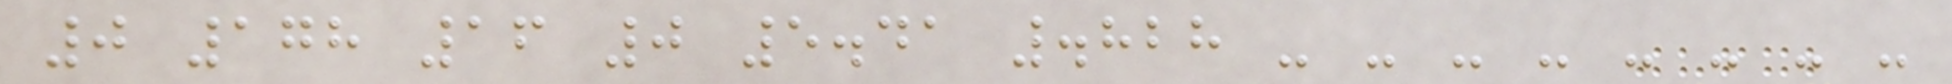0 178 16 0 5.41 .828 - - - - - - - -
